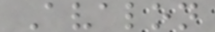Avalon
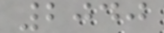2040
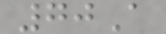70A
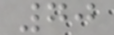70
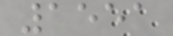1551
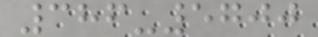386-5700
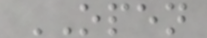OPEN
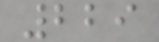229
